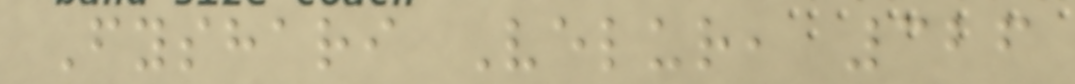Fyshari Velur, 326
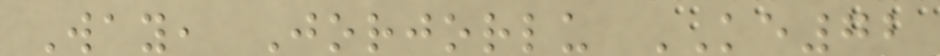Way, Jorjorlu KE72
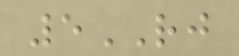5RJ
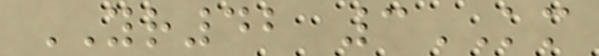YR42 3KM
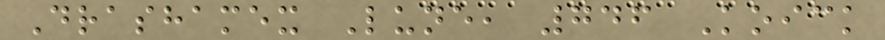Drashamex Lune, 746 Koick
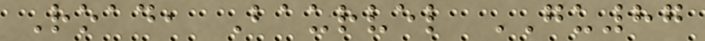Road, Baurvel GU87
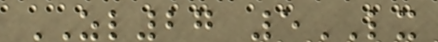ZL27 5LX
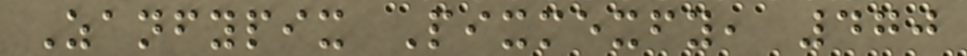Zanfypix Pixmexfy, 470
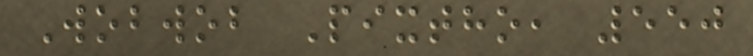Wobwob Pixtho, 550
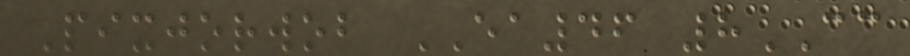Pixjorwob EA46 8CC
